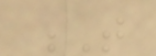T
